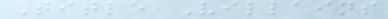Title Villains
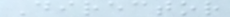Director
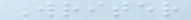Writer
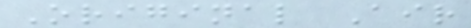Original Air
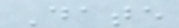Date
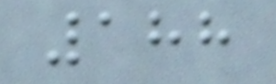188
